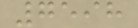7598
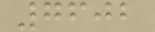7602
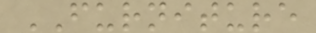FURNITURE
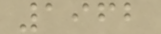1962
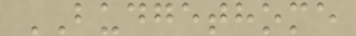BUDGETHOME
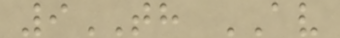9TH AV
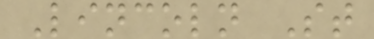Lincoln St
